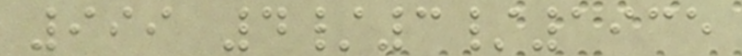999 4/3/1935
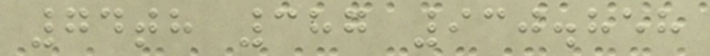74th 387 930.858
